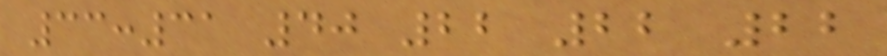33:31 40 22 22 22
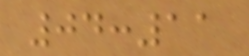04:11
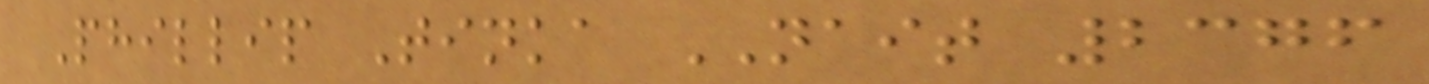Phillip Tinka NAIT 2376
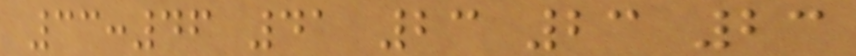33:46 41 23 23 23
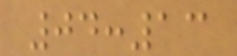04:13
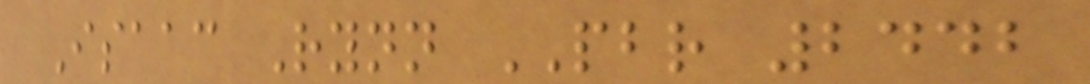Isaac Rynn PBR 2442
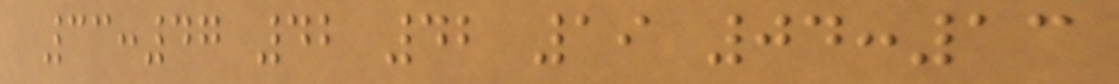33:47 42 42 19 04:13
